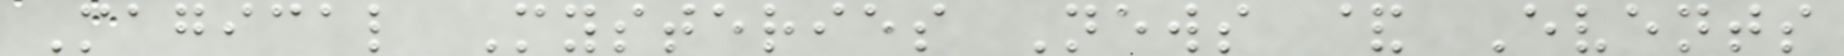Magical Mysteries News & Events
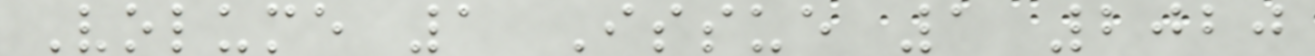Volume 1 Issue 1 2020
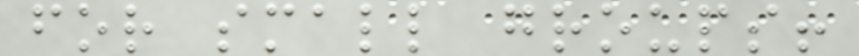for small groups!
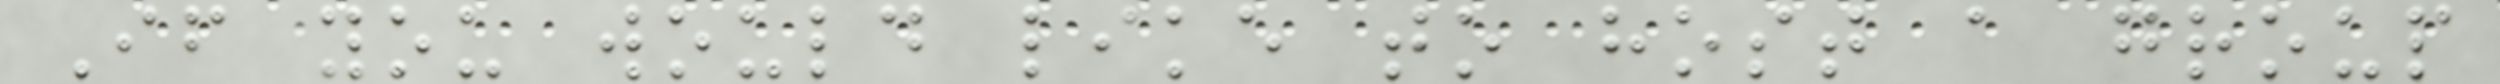If you would like to host a group
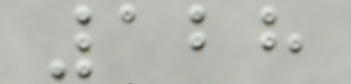128
